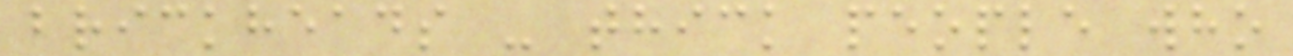brickheads - thick people who
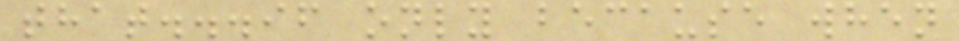that...if only because when
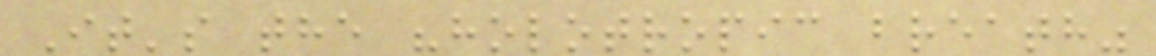It's the "holotropic breath"
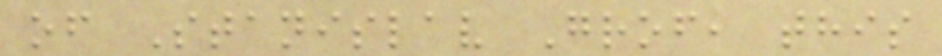of Stanislav Grof, this
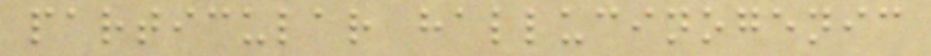particular hallucinogenic
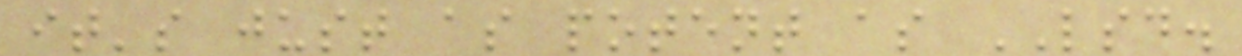it's just as potent as LSD.
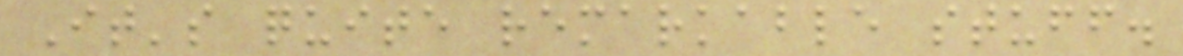It's quite remarkable stuff.
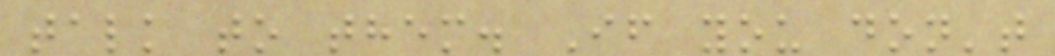talk to them. If you don't
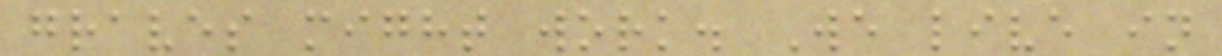graves might work. We live in
